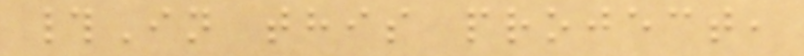#In this project,
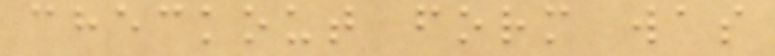checkout form was
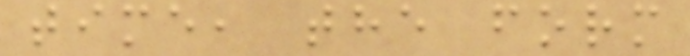time, the form
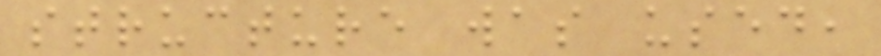structure was used,
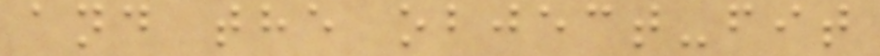and the object-fit
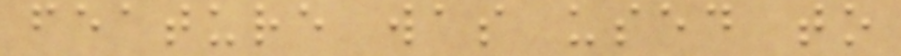feature was used to
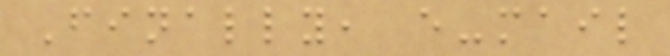Finally, e-mail
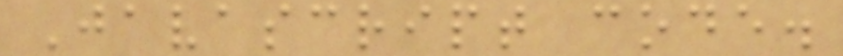Javascript code.
